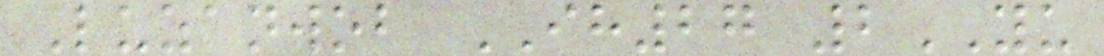Luzanwob IH27 2YU
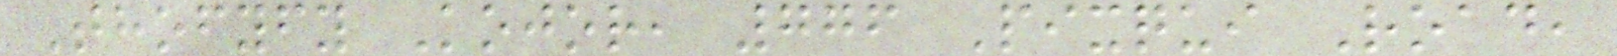Thofyfy Kojor, 776 Pixqui Road,
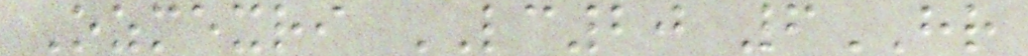Ozmexri LC20 6HR
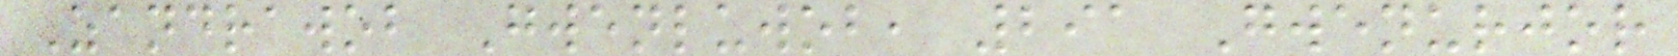Zandrawob Gwenluwob, 291 Gwenurjor
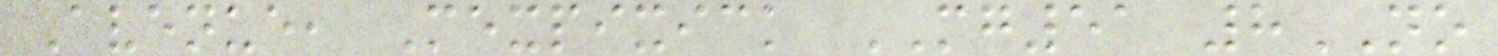Avenue, Mexpixick MG51 8NO
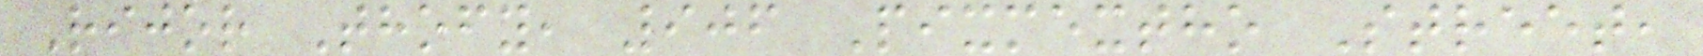Rijor Thofy, 906 Pixmextho Street,
